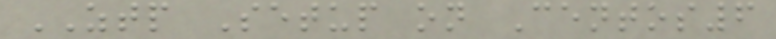ZTP Setup on Centos6
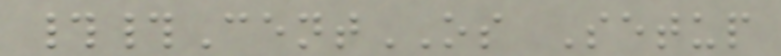##CentOS Setup
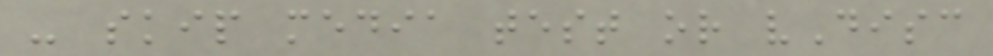- skip media test or vDisc
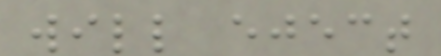will eject
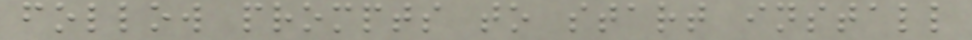follow prompts to start install
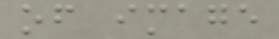of image
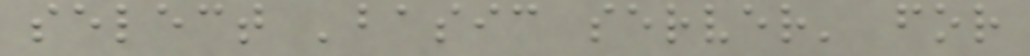select 'basic server' for
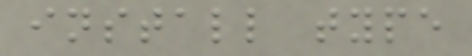install type
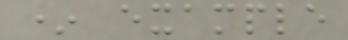* example
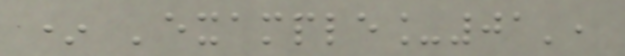* 'example_01',
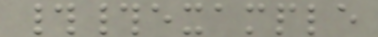##example
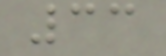33
